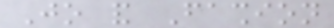Jo and Fashion
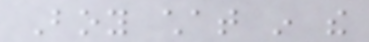Boy chat in the
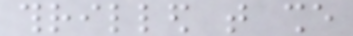thrilled that she
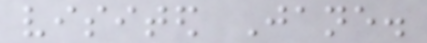visited Jane.
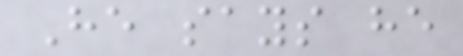He says he
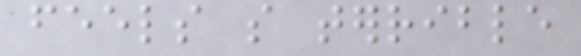feels so terrible
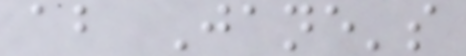about Jane's
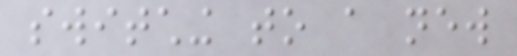switching to a new
